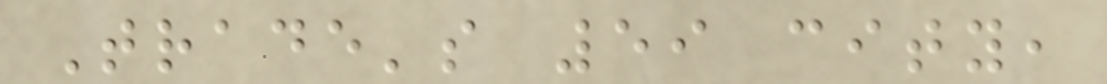Trade's 59 city,
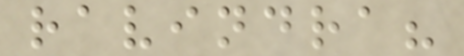ravindra?
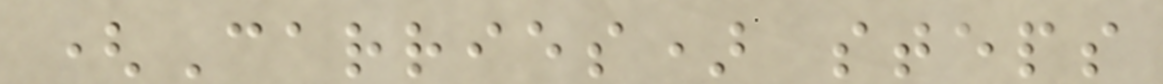(Carries) steps
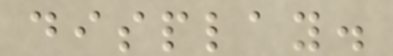display.
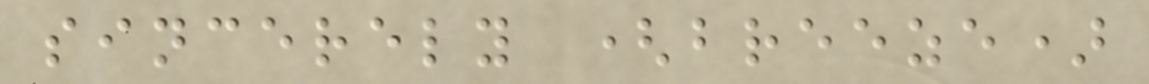sincerely (breeze)
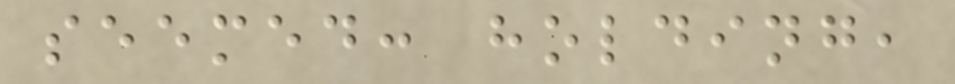seemed: holding,
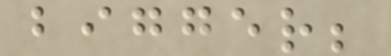bigger;
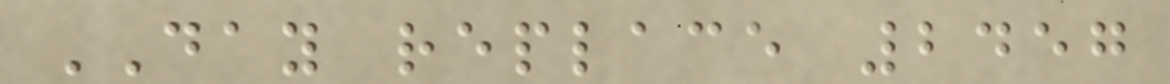DAY replace 2457
